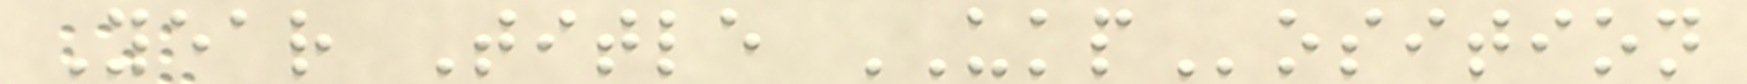Year Title UKPosition
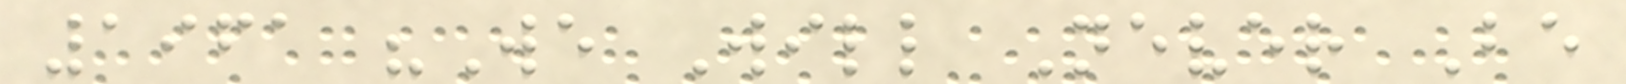1961 "We Will Never Be
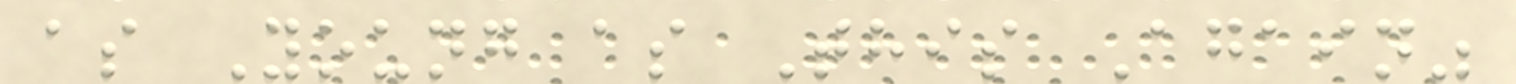as Young as This Again"
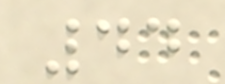44
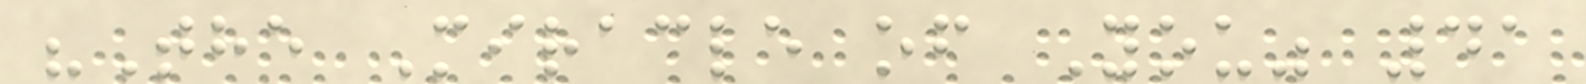"The Miracle of You" 41
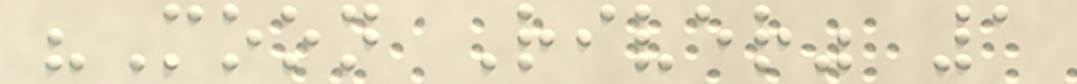"Moon River" 1
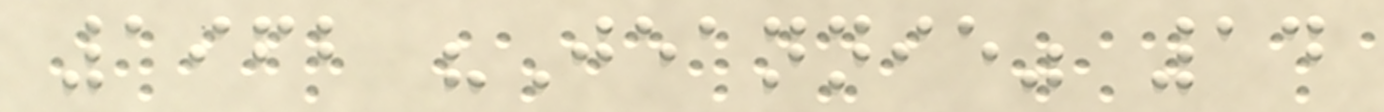1962 "Jeannie" 14
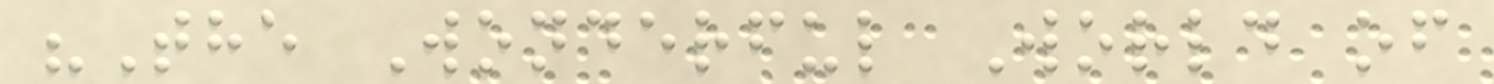"The Wonderful World of
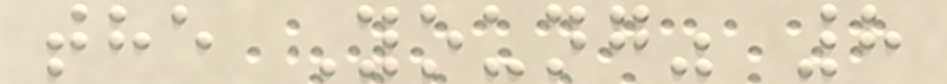the Young" 8
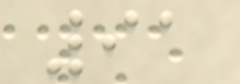91
